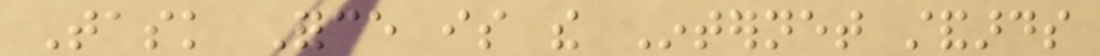Task Force is the Internet standards
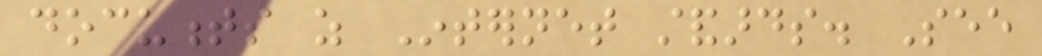documents as Internet standards. See
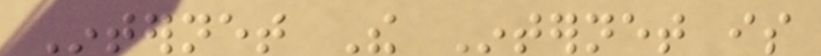Internet The Internet is
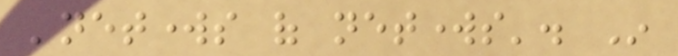'networks of networks'. In
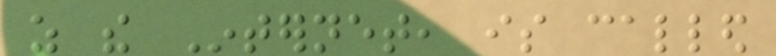as the Internet, is called
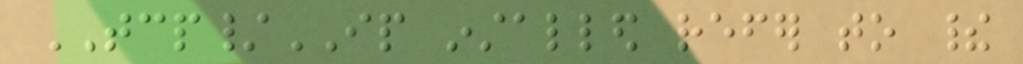TCP/IP installed refer to their
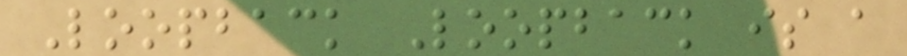Loopback Loopback is a
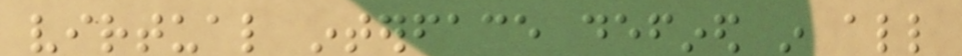virtual interface defined in all
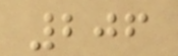206
